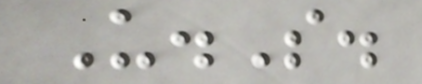U.S.
